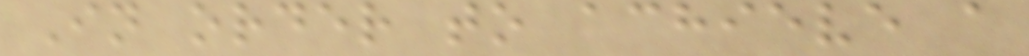In order to achieve a
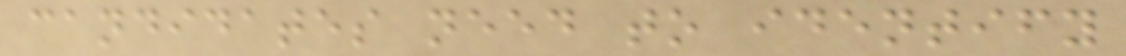candidates need to identify
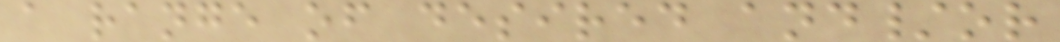a range of desired and/or
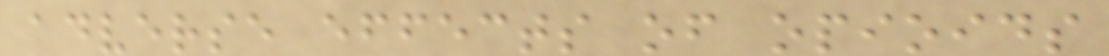adverse effects of opioids
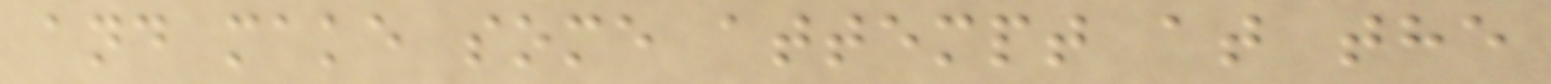and make some attempt at the
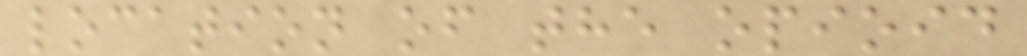location of the opioid
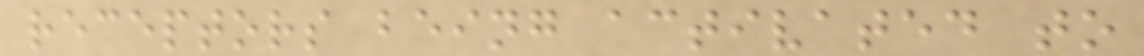receptors being activated to
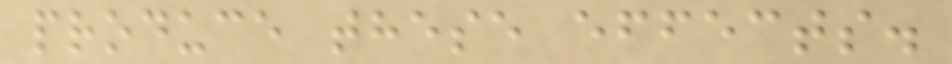produce these effects.
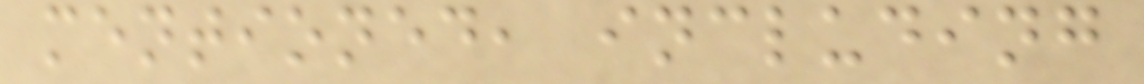mentioned, including
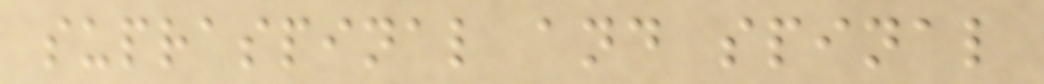supraspinal and spinal
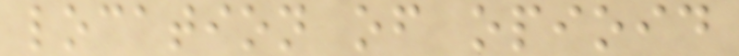location of opioid
